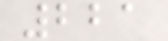221
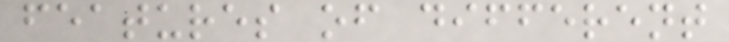features of different
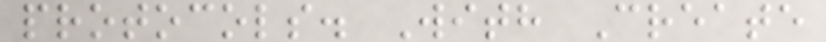protocols. With Create
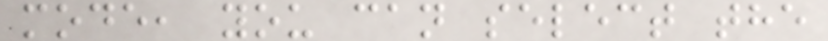mode, you can select the
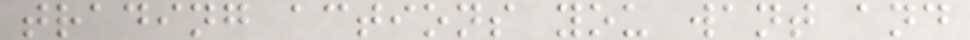trading actions you want and
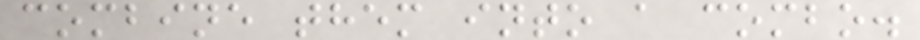combine them into a combo.
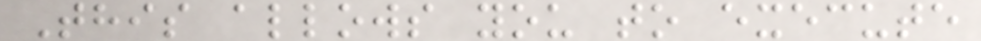This allows you to execute
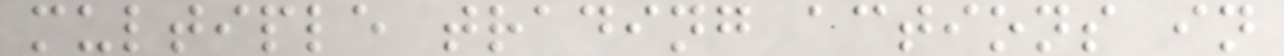multiple trading actions in
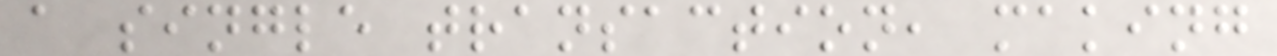a single transaction, making
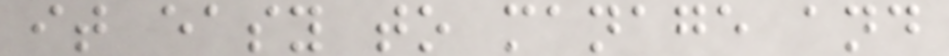it easy to manage and
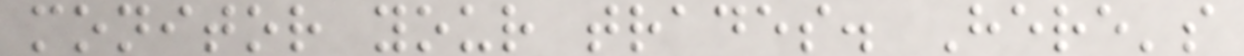monitor your trades. Here's
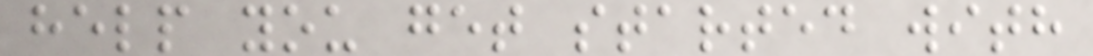help you get started with
